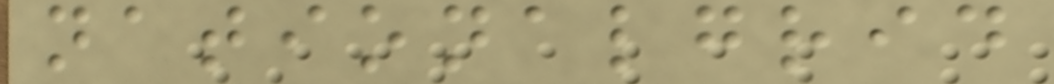nationalgrid
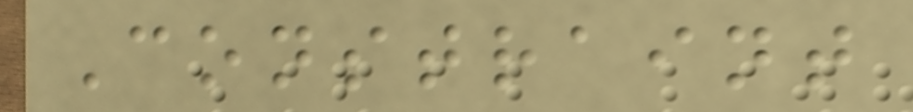Constraint
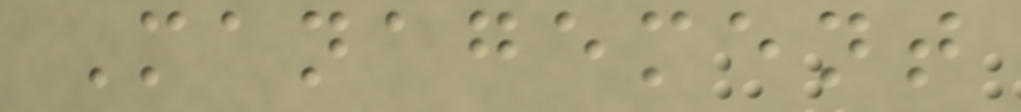Management
